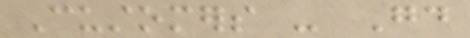Customers - Good
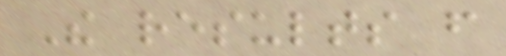The results from
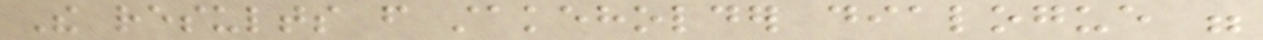The results from stakeholder dialogue were
